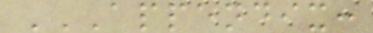APPENDIX:
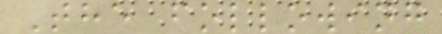The following
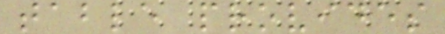table provides
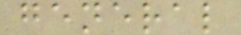general
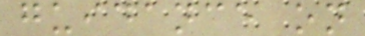guidance on
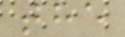the
